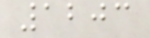1203
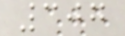307
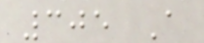305 A
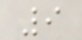9
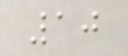10
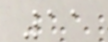11
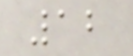12
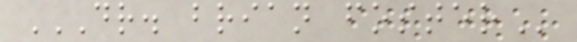DR. BRIAN FOSTER
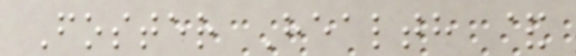Foster Health &
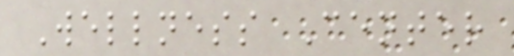Wellness Center
